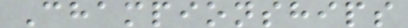Championships
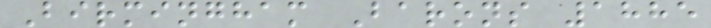Birmingham Barons 1885
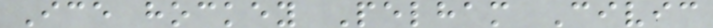Ice hockey Pelham Civic
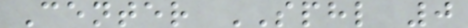Center SPHL 0
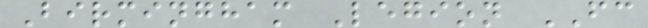Birmingham Legion FC
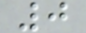0
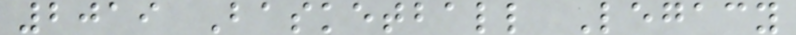2019 Basketball Legacy
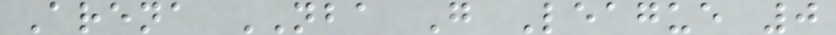Arena NBA G League 0
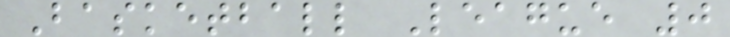Basketball League 0
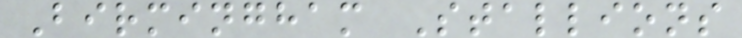Birmingham Stallions
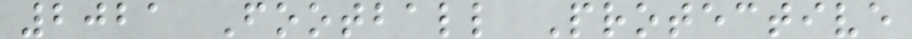2021 Football Protective
